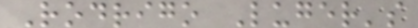Rodrigo Luger's
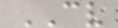CV
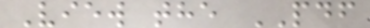View the PDF
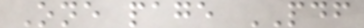One page PDF
